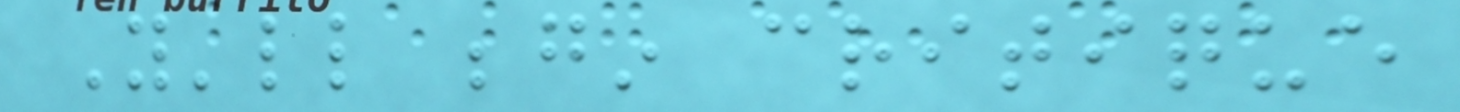You'll begin critique
